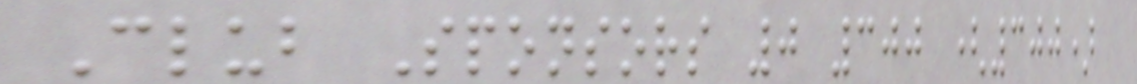Club Sponsors 0 300 (300)
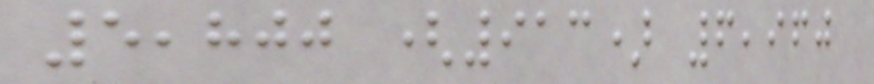5,800 (913) 6,960
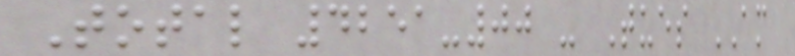Total 4251-00 - Tues AM
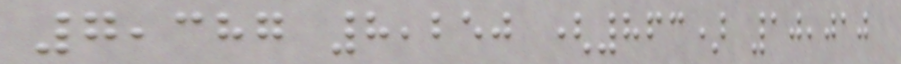7,387 8,250 (863) 10,010
